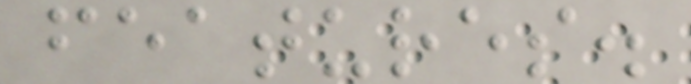features.
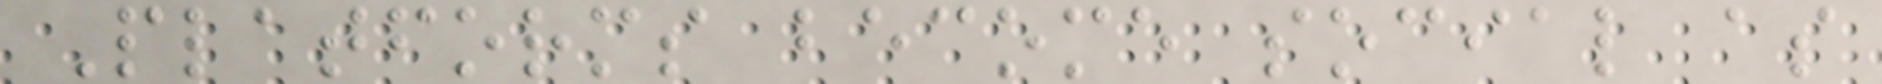Platforms become social as
